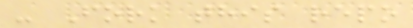- Fork this repo
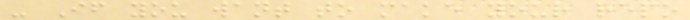- If you want to make your repo
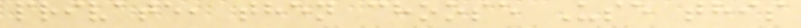private, then choose Use this
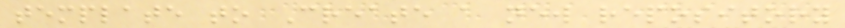template to Create a new repository
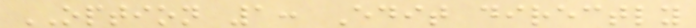OPTION 1: Edit directly
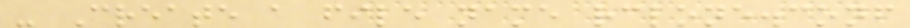- Create a file name rclone.conf
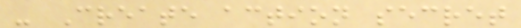- Create action secret
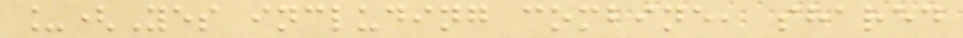_(Yes including combine, shared
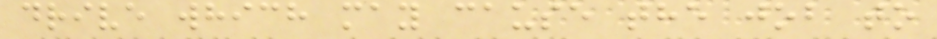drive which may cause the job to
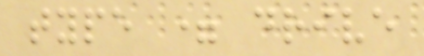type = drive
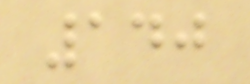140
